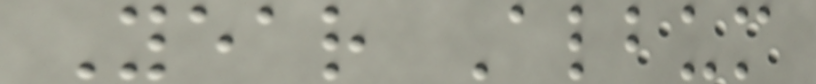Year Album
